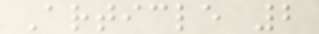Article 2
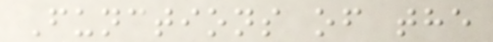Functions of the
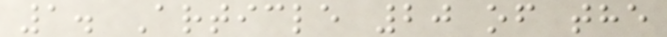1. Article 20 of the
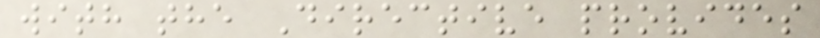with the Directive provides
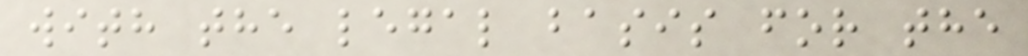with the legal basis for the
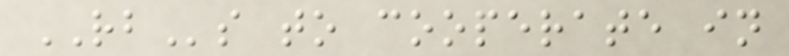RBs to cooperate in
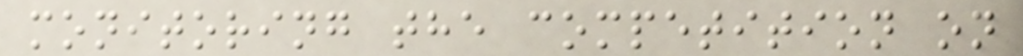monitoring the competition on
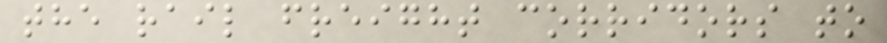the rail freight corridors to
